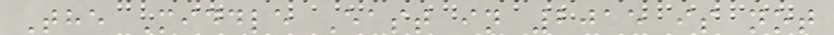The Middle East in 2015 is not
